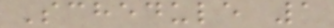Schedule 1
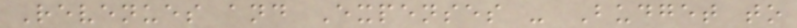Revenues and Expenses - Budget to
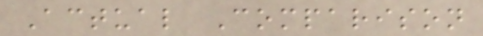Actual Comparison
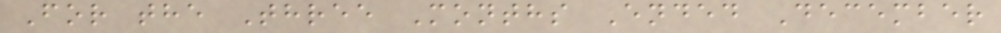For the Three Months Ended December
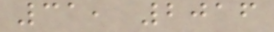31, 2016
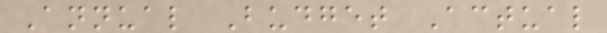Annual Budget Actual
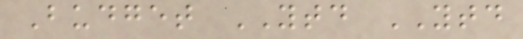Budget YTD YTD
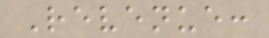Revenue:
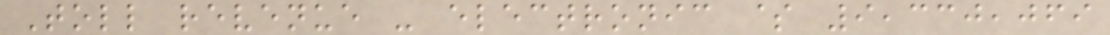Toll revenue - electronic $ 9,330,069
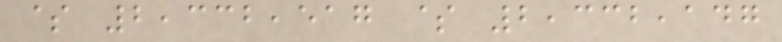$ 2,332,517 $ 2,332,147
